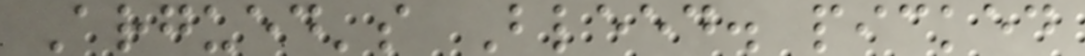Argued's Bleed. picked
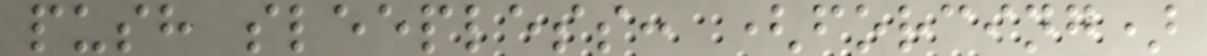push sleepless: (forcing)
